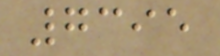7395
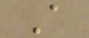A
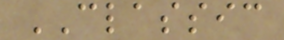CLASSIC
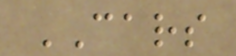CARS
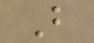B
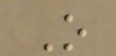O
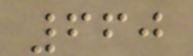660
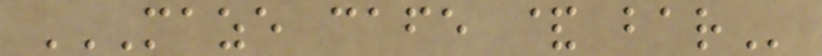MAZE CAFE & BAR
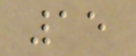15
